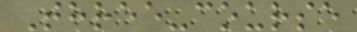Three-course
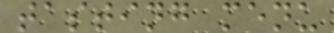tasting menu
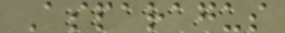Asparagus
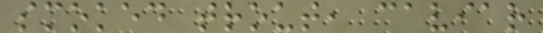smoked trout, caviar
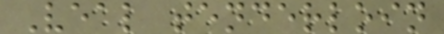Veal tenderloin
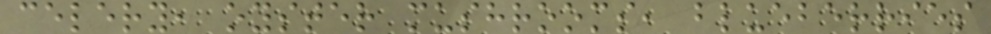celery, oyster mushrooms, blueberries
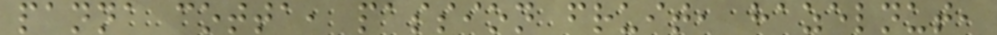panna cotta, passion fruit, hazelnut,
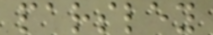parsley
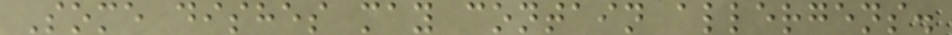Some dishes may contain allergens.
